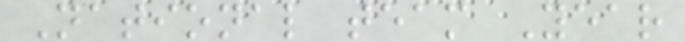National team Year
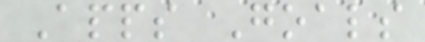Apps Goals
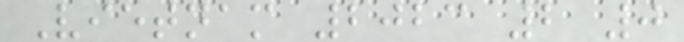Vietnam 2023 2 0
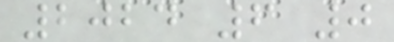2024 6 0
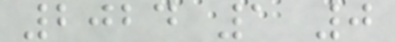2024 1 0
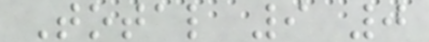Total 9 0
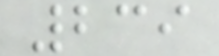239
